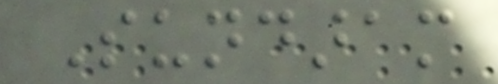Sundaram
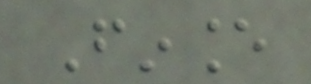Finance
